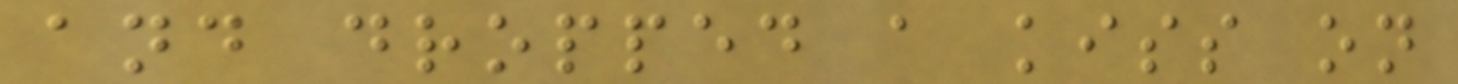and dropped a kiss on
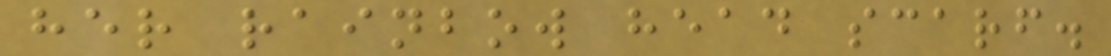her rainbow head scarf.
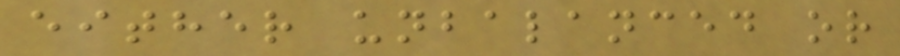either unbalanced or
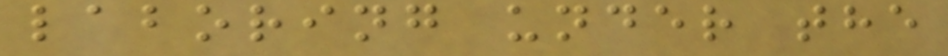laboring under the
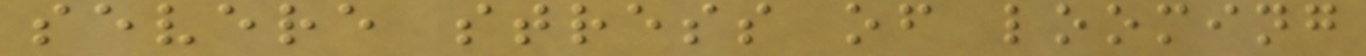severe stress of looming
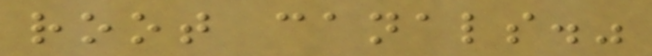root canals."
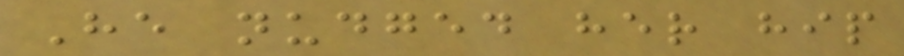He nudged her hip
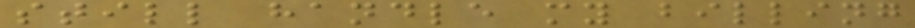still handle my billing
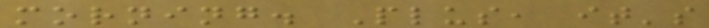morning. Plus, it's
